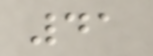41
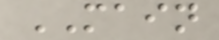MAIN
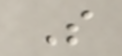S
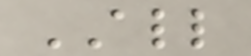ALL
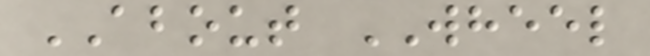ABOUT WHEEL
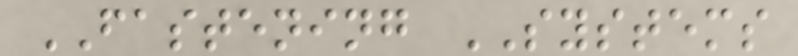FASTENING SYSTEMS
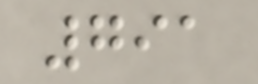791
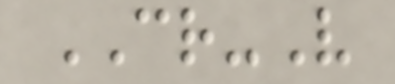CR-V
